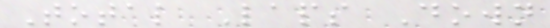Total Laps Down
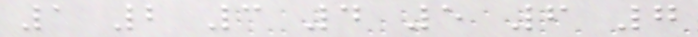1 2 3 4 5 6 7
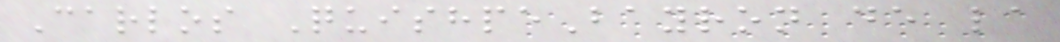Carlos QuishpeBayron de la
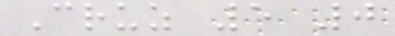Cruz 5 0
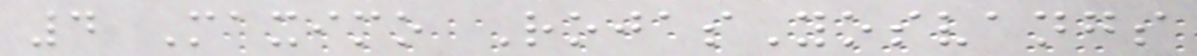4 Maximo RojasYosvangs
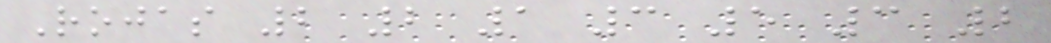Rojas 2 2 1 3 5 3 2
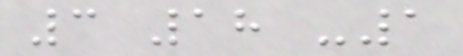3 18 -1
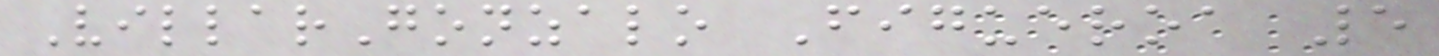VillarGonzalo Figueroa 5
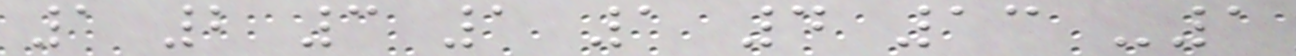1 2 3 1 1 4 13 -1
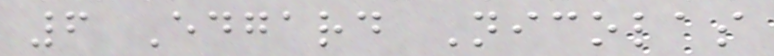6 Edgard Nicolas
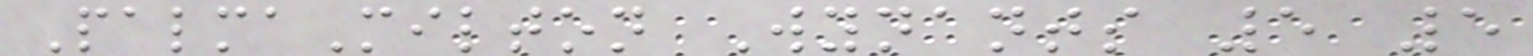PalmaMilton Wynants 5 5
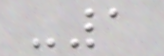-1
